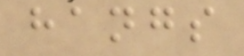hangs
